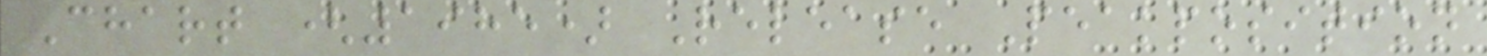Chart (1985) Release Peakposition
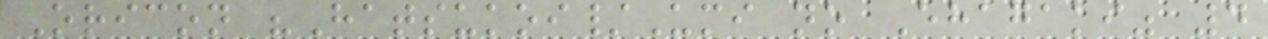Oricon "Hatsukoi/Umi no Ehagaki" 4
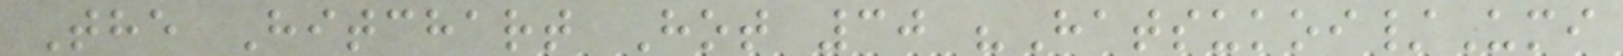The Hitchart Hot 30 "Hatsukoi/Umi
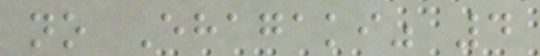no Ehagaki" 4
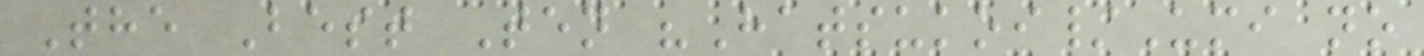The Best Ten "Hatsukoi/Umi no
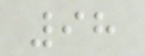98
